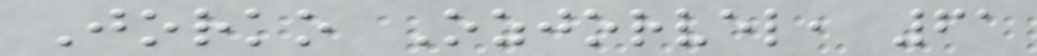Jorko Ozjorvel, 61
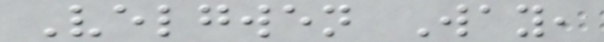Velgwen Way,
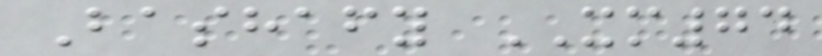Bashafy XM74
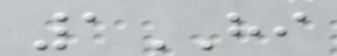1HI
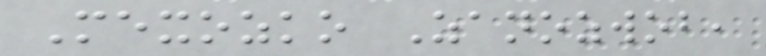Mexozko Zanozwob,
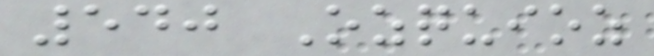540 Ozquioz
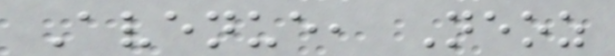Avenue, Neoz
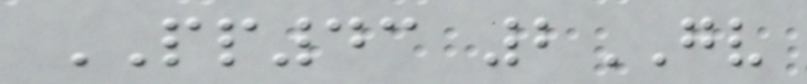PP43 2GV
